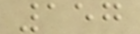157
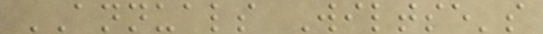ANNUALS Wiltse's
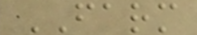FARM
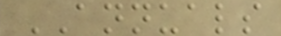ANNUALS
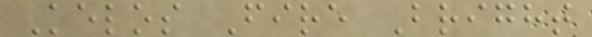Kelos Fire Bright
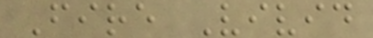Fire Vivid
